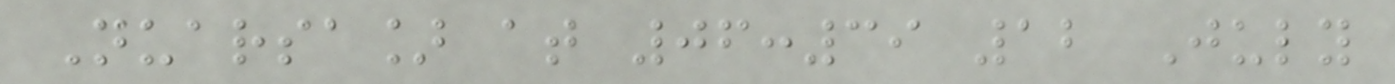Nuarsa] at 06:39 12 July
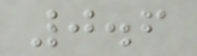0.6
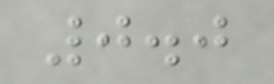0.0
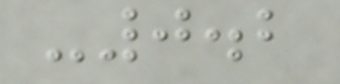-0.2
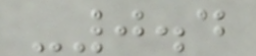-0.4
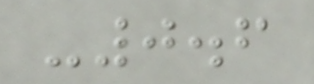-0.6
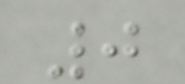0
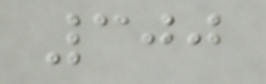300
